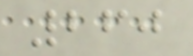260
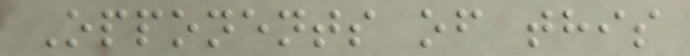Opponents of this
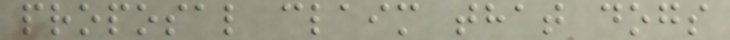proposal claim that dogs
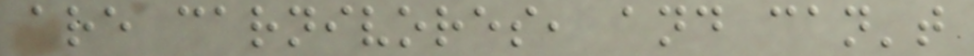are carnivores, and can't
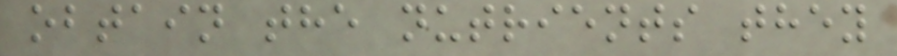obtain the nutrients they
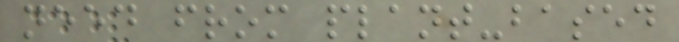need from plant-based
